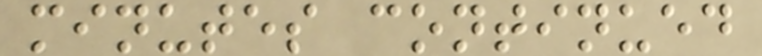minutes continued
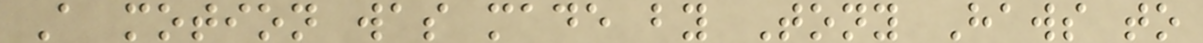A motion was made by Tony Haws to
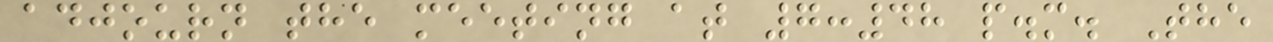adjourn the meeting at 7:48 p.m. The
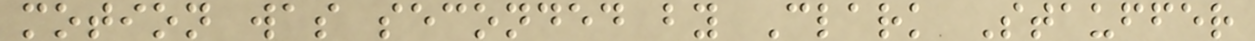motion was seconded by Clark Stauffer
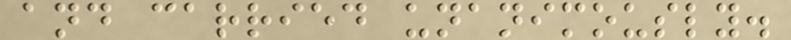and carried unanimously.
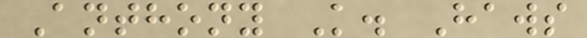Anthony K. Haws
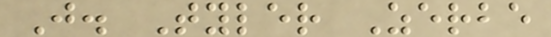J. Tyler Zerbe
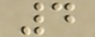4
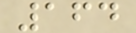164
